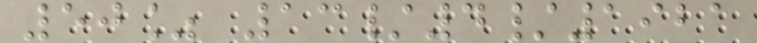50% 13/4/1921
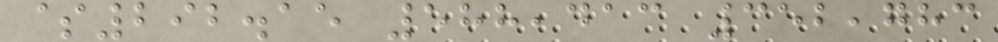$292.15 588,413 352,783
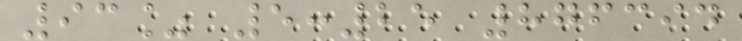93% 5:25 876394
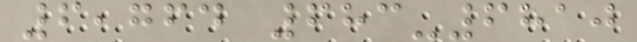6,764 683-6810
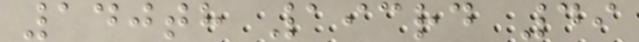140th 193rd 49
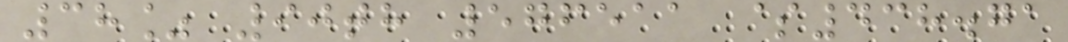38% 90th 576511 $438.71
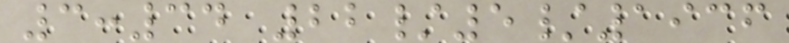3:34 22/5/1936
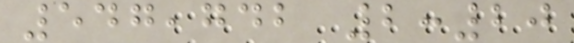547,742 2:20
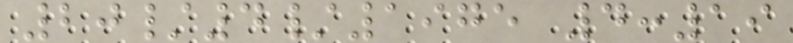20/4/1975 4:19
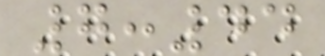7:44
